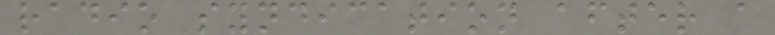radio syndication after a
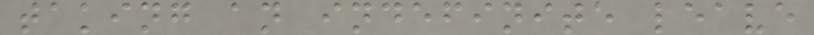taking an indefinite leave
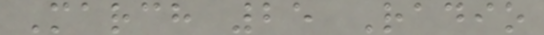March 25 Radio
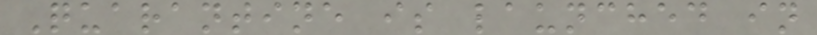Quarantine is launched in
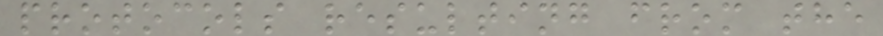protocols resulting from the
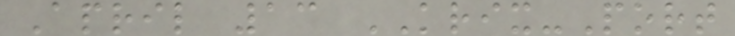April 13 KRIX-Port
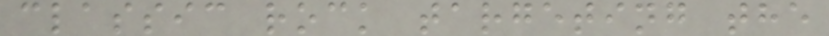classic rock targeting the
